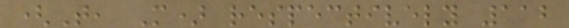(T, M) respectively 112
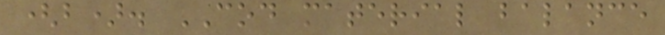(b). COD material balance
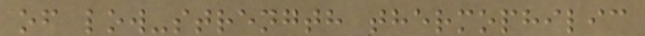of low-strength thermophilic
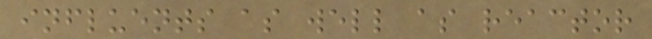influents as well as reactor
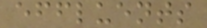effluents
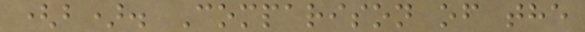(b). Comparison of the
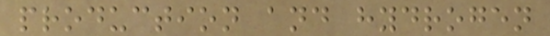production and hydrogen
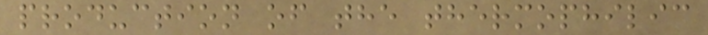production of the thermophilic
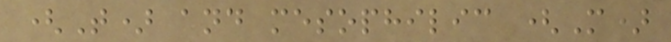(T) and mesophilic (M)
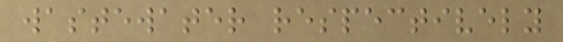wastewater respectively
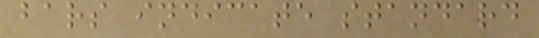bars indicate standard
